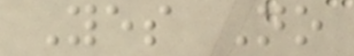Yes No
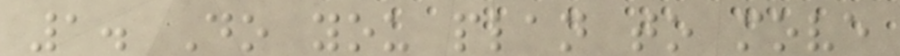1. Do you plan to move
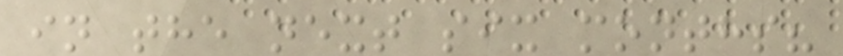in the next six months?
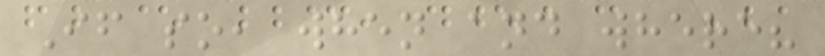If so, when and where?
